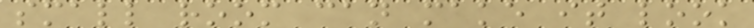small room can make it look
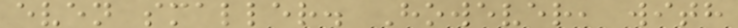even smaller. However, with
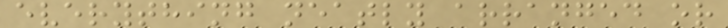everything neatly arranged or
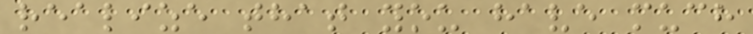realize that you have much
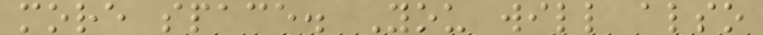more space. You will also
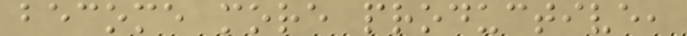become more productive,
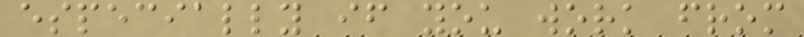especially if you work from
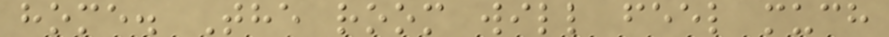home. The room will feel much
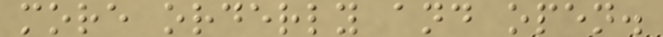more orderly and open.
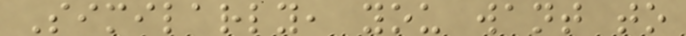Similarly, you want to
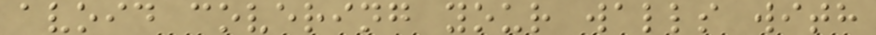avoid covering your walls with
